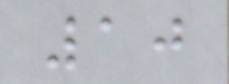10
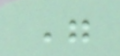"
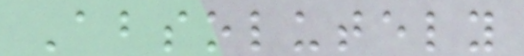Absolutely
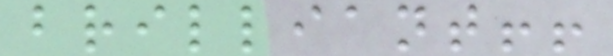brilliant!!
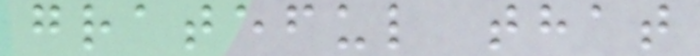grateful that
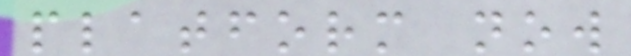platform now
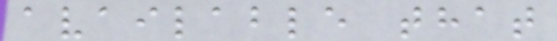available that
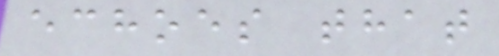echoes that
